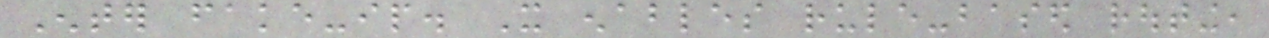Enter fake-ip. It enables rule-based routing,
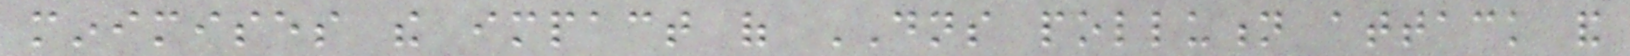minimises the impact of DNS pollution attack and
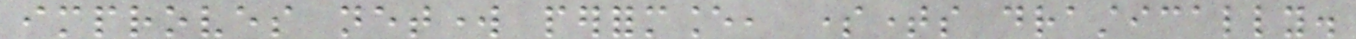improves network performance, sometimes drastically.
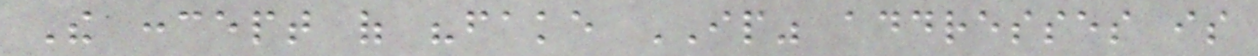The concept of "fake IP" addresses is
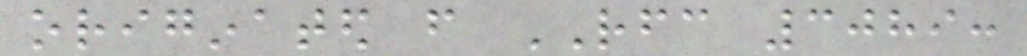originated from RFC 3089:
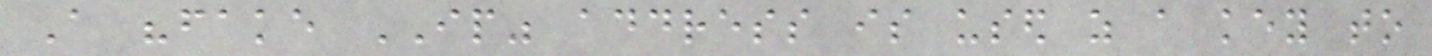A "fake IP" address is used as a key to
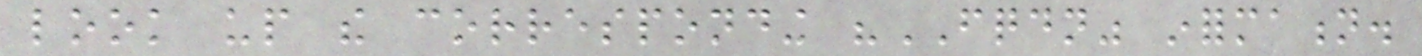look up the corresponding "FQDN" information.
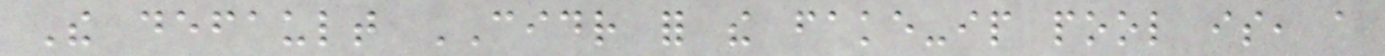The default CIDR for the fake-ip pool is, a
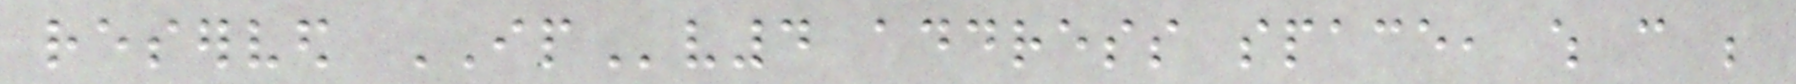reserved IPv4 address space, which can be
